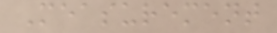Measurement
